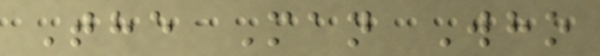The Man Who
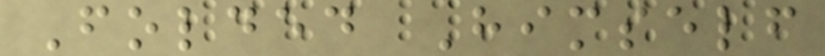Folded Himself
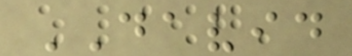DAVID
